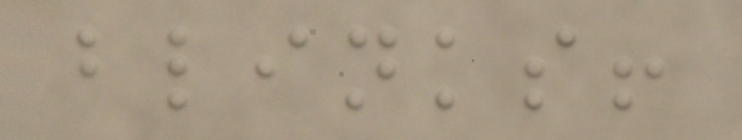blinks!
